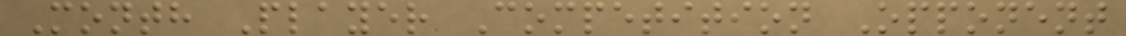Month Player Competition Opponent
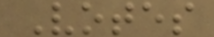Votes
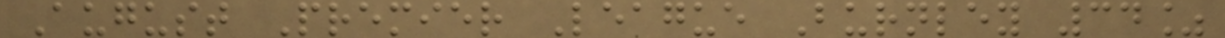August Premier League Burnley 34%
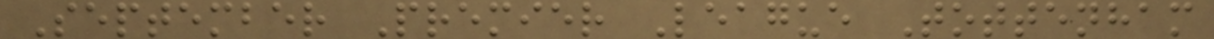September Premier League Tottenham
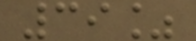39%
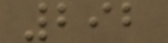292
